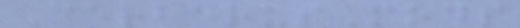CerberusMods
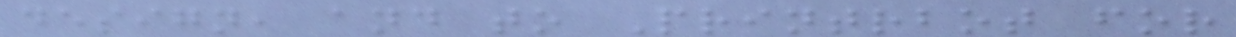design, and to Printrbot for
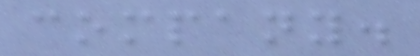company.
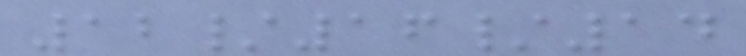12/16/14
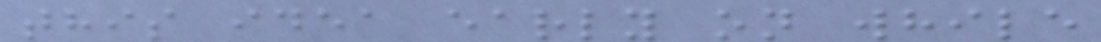this idea early on while
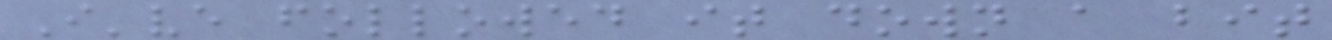I've followed it down a bit
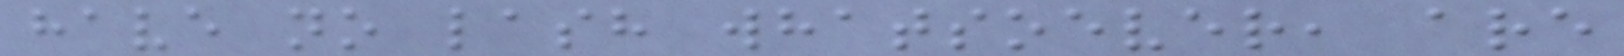have no lash whatsoever, are
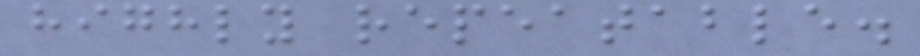highly repeatable.
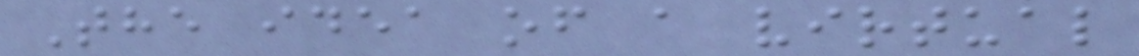The idea of a virtual
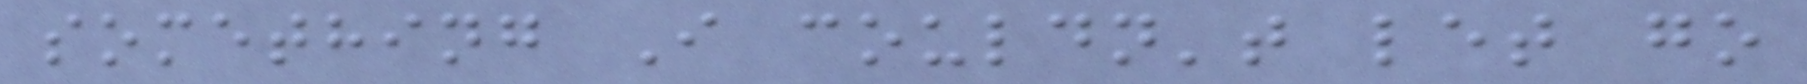something I couldn't let go
